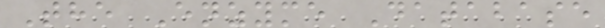The Enzyme Database
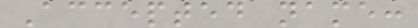Accepted name:
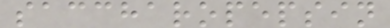saccharopepsin
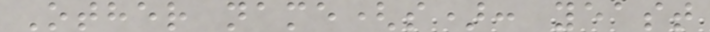Other name(s): yeast
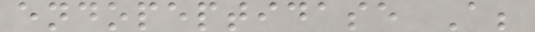endopeptidase A;
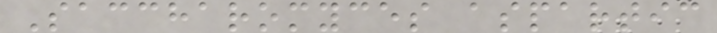Saccharomyces aspartic
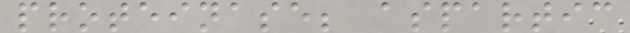proteinase; aspartic
